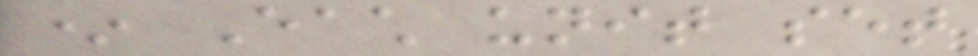* Each unit set
